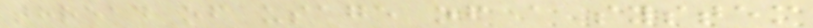thread of usage of a system
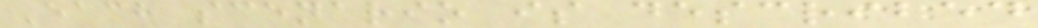Each scenario is described
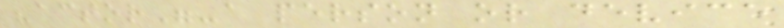"actor"-a person or device
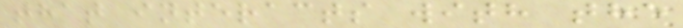that interacts with the
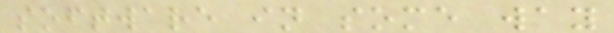software in some way
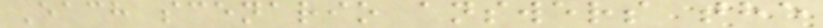Each scenario answers the
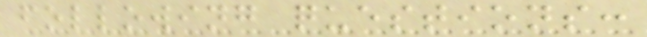following questions:
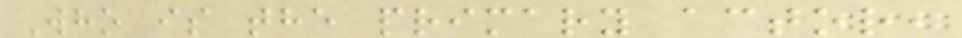Who is the primary actor,
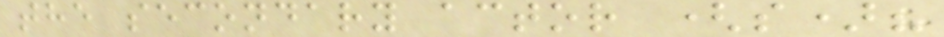the secondary actor (s)?
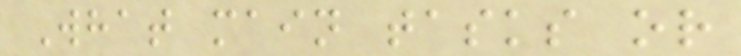What main tasks or
